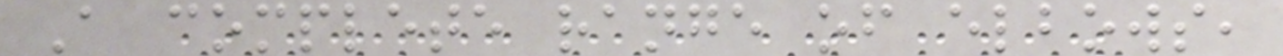A complete range of elbows,
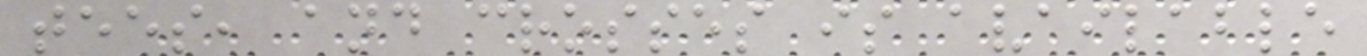tees, and crosses is available
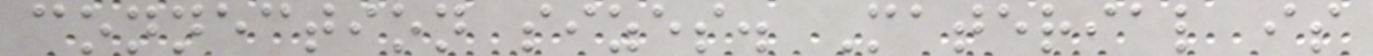connection sizes. Material is
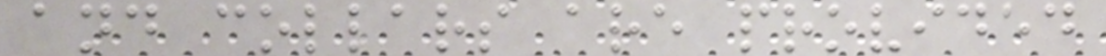and collars are provided
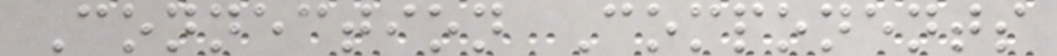Connection Components
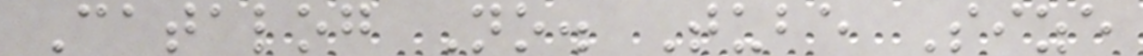Catalog No. Tube Size
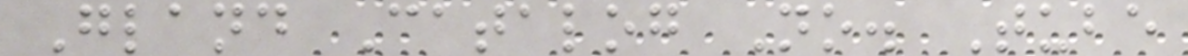Gland Catalog No. Tube
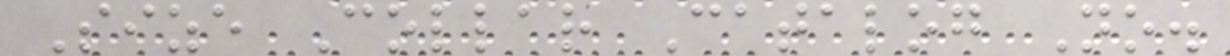Size Collar Catalog No.
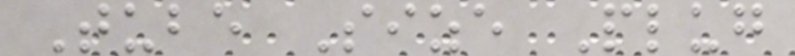Tube Size Plug
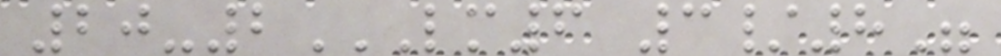20-2LM6 3/8"
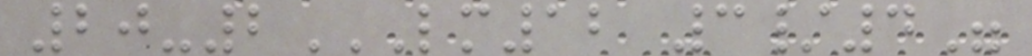20-2LM12 3/4"
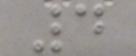4
